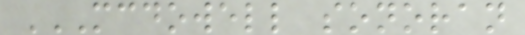MCDOWELL SONORAN
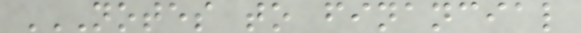NOTES TO FINANCIAL
